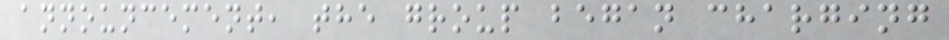announcement, the group began charging
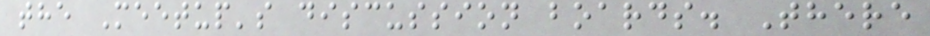the Meetup's discussion boards. There
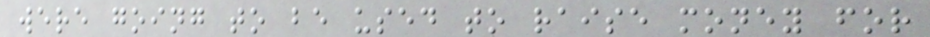were going to be used to raise money for
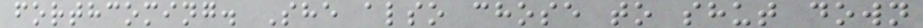forthcoming. She also chose to shut down
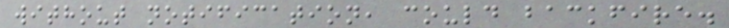without notification, could backfire.
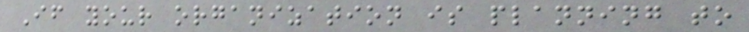If your organization is planning to
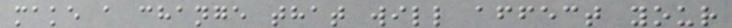make a change that will affect your
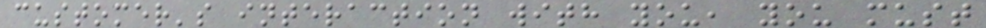customer's interaction with you, you must
